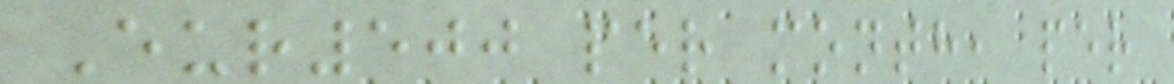Eur500 per month, per
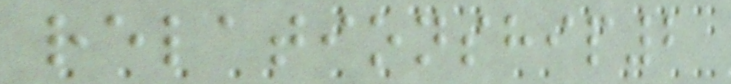relationship2
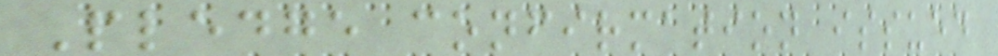Pledge confirmation issued
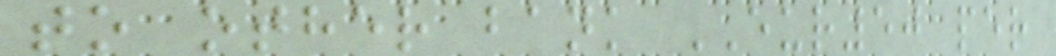to other bank EUR50 per
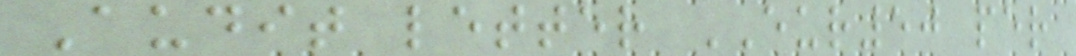Audit letter EUR50 per
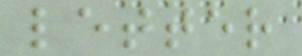letter
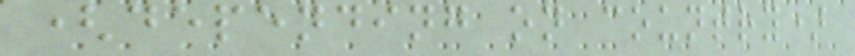(depending on country)
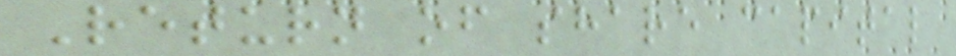Return of share capital
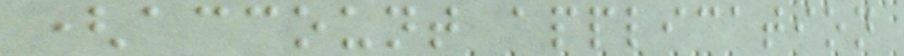(account application
